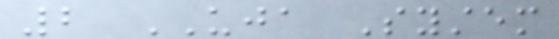2 UJA System
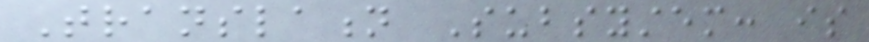Translation Subsystem: is
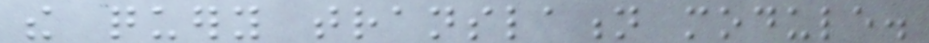the query translation module.
